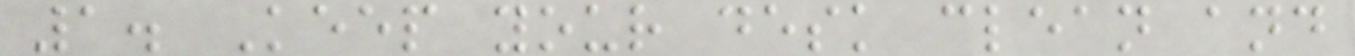1. Keep your desk clean and
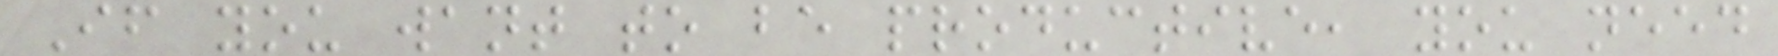If you want to be productive, you need
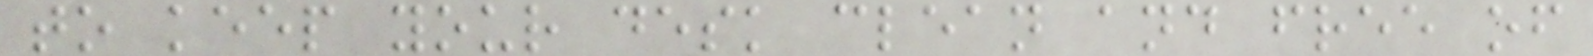to keep your desk clean and free of
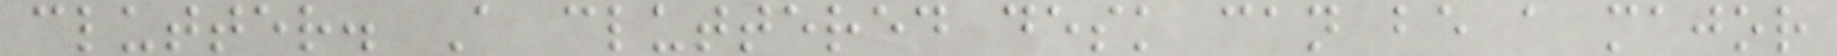clutter. A cluttered desk can be a major
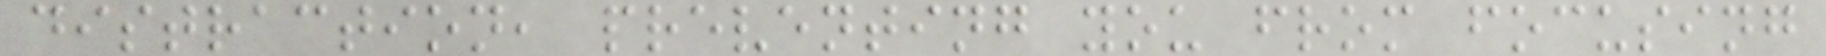distraction, preventing you from focusing
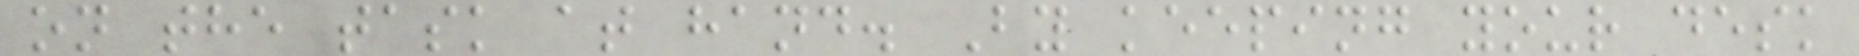on the task at hand. By keeping your desk
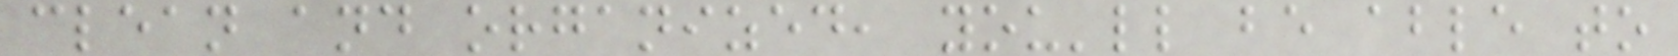clean and organized, you'll be able to
